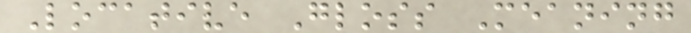Locative Gloss Meaning
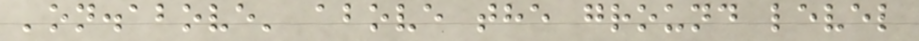'on.above' above the ground level
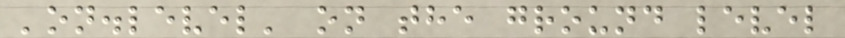'on.level' on the ground level
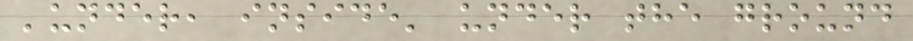'under, inside' under the ground
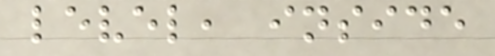level, inside
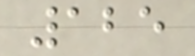125
